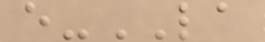e-LA
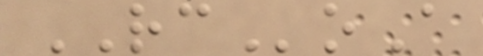RCoA
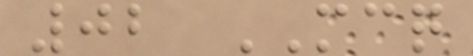02 MCQ
